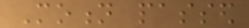Motion passed
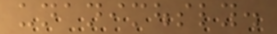unanimously.
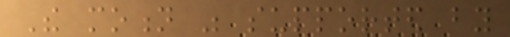The motion was supported by
